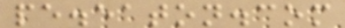pe.eaton.com
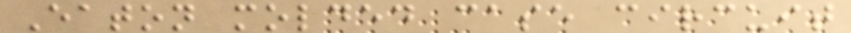Eaton molded case circuit
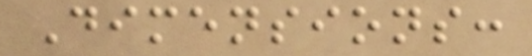Dimensions:
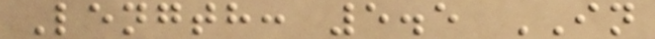Length: 5.5 IN
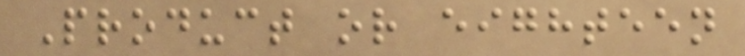Product or eighteen
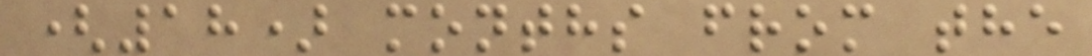(18) months from the
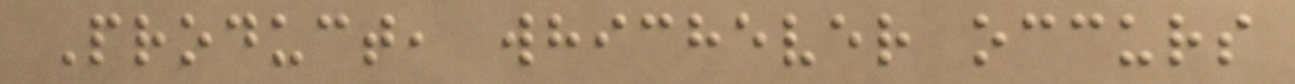Product, whichever occurs
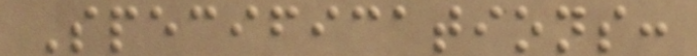Specifications:
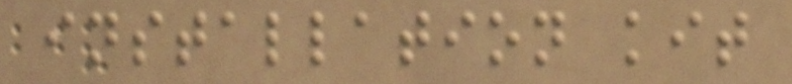installation kit
